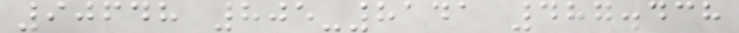90648 805-8141 487.438
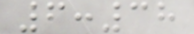6:38
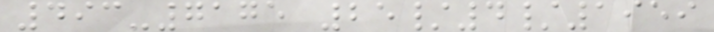493-7175 25/4/1959
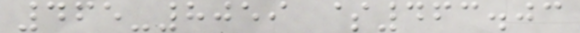465-8059 $463.03
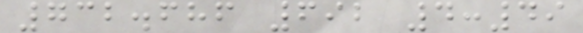732.686 692 4:49
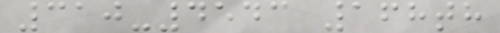310-4543 168th
